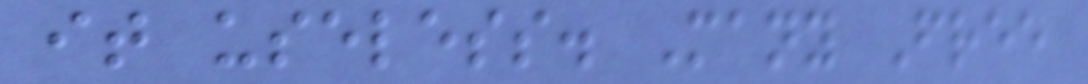it useless. Many Free
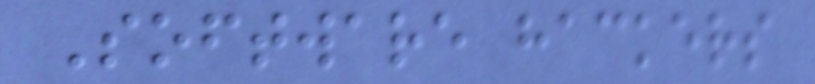Software hackers
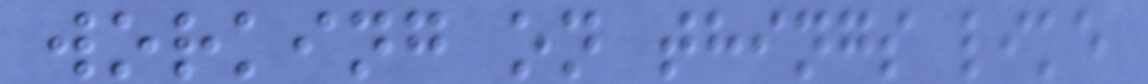working on things like
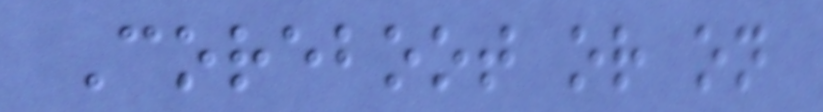Coreboot or on
